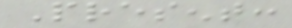Present:
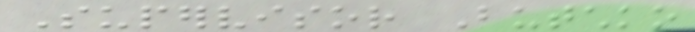Supervisor Butchko
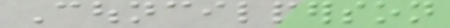Councilperson
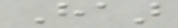Haar
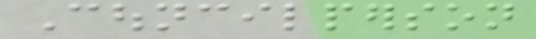Councilperson
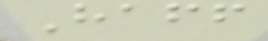Haff
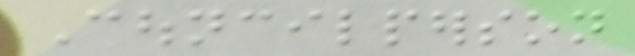Councilperson
